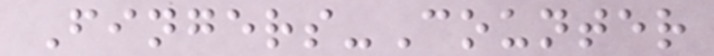Fingers-Counter
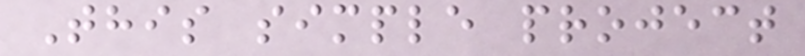This simple project
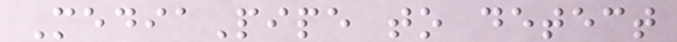MediaPipe to detect
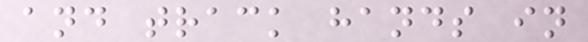and track hands in
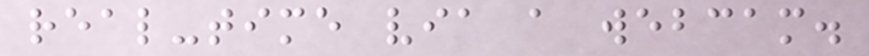real-time via a webcam.
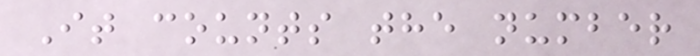It counts the number
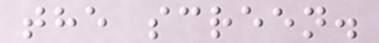the screen.
